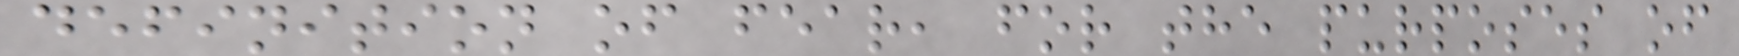definition of fear, for the purposes of
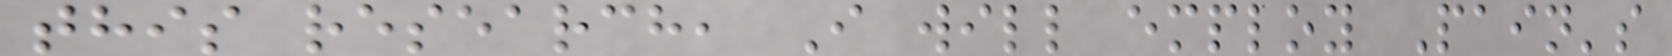this research, I will employ Pain's
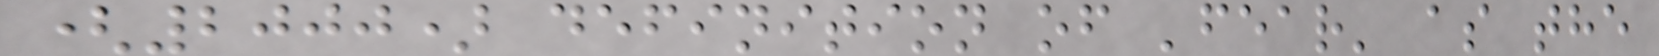(2000) definition of 'fear' as the
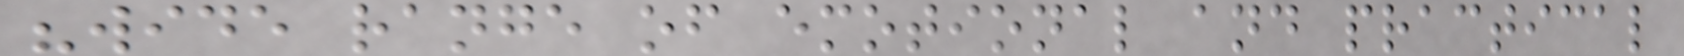"wide range of emotional and practical
